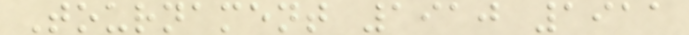Tournament 1910 1911
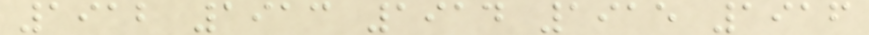1912 1913 1914 1915 1916
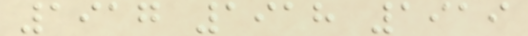1917 1918 1919
